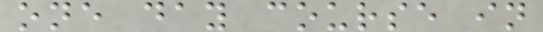one day course in
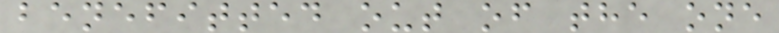benefitted out of the one
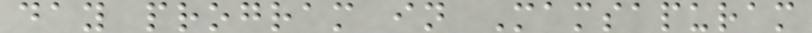day program in Mamsapuram
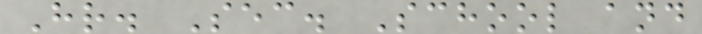Hr. Sec. School and
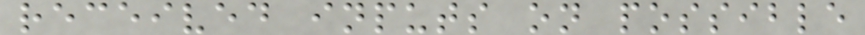received inputs on possible
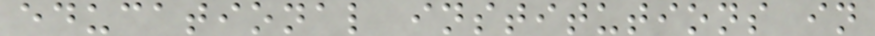educational institutions in
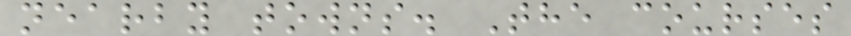nearby towns. The courses
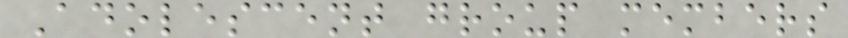Adolescent group members
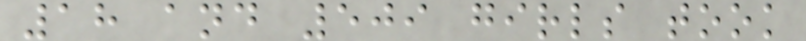18 and 509 girls took
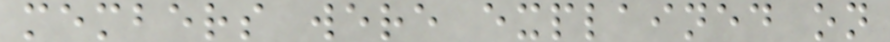members were explained on
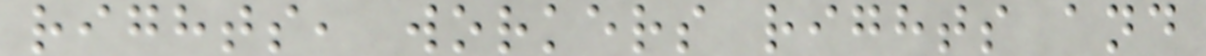rights, workers rights and
